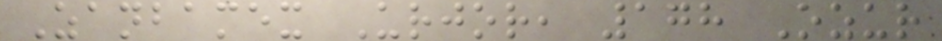Zanbamex Urjor, 178 Ozur
